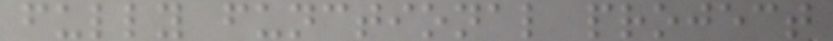fully functional project
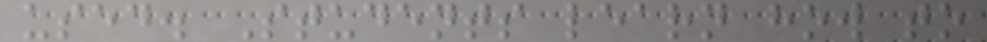used. Students learn how to
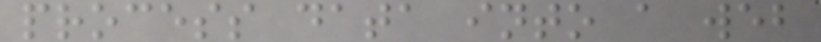process data into a web
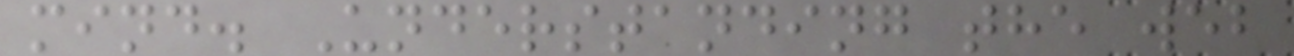mind. Understanding the web
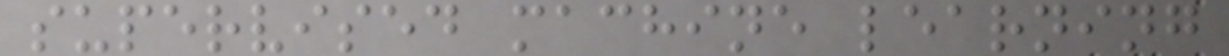supervised machine learning
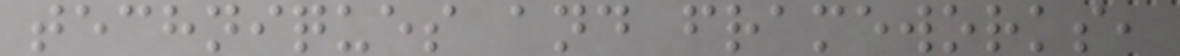techniques and frameworks,
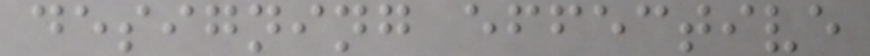designing effective
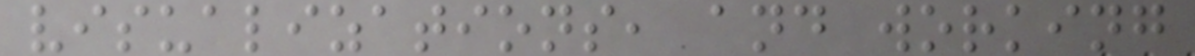visualizations, and working
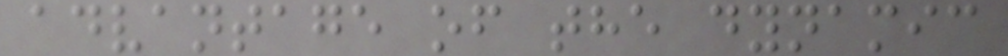advantage of the dynamic
